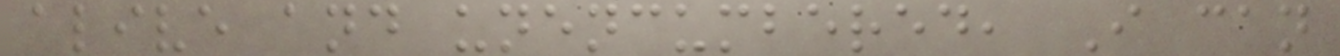alive and unencumbered, I can
